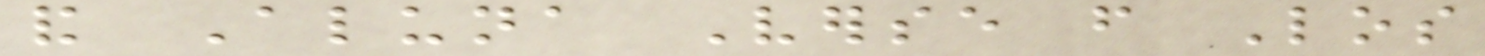and Aluna Verse from Los
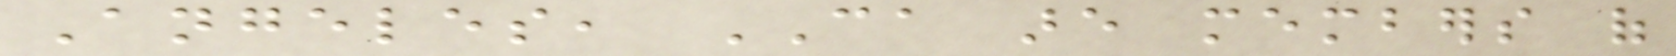Angeles, CA are members of
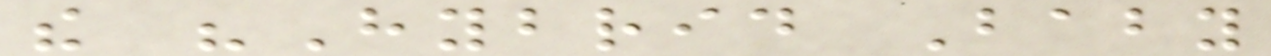the "Hybrid Baby
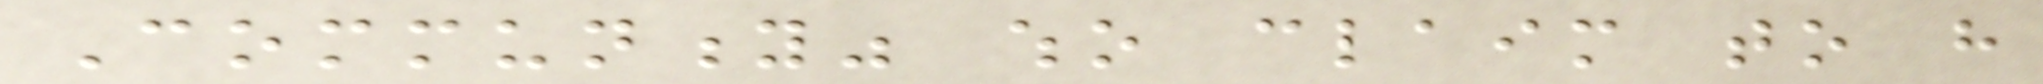Community" who claim to have
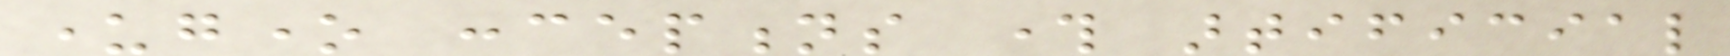undergone conceptions through artificial
